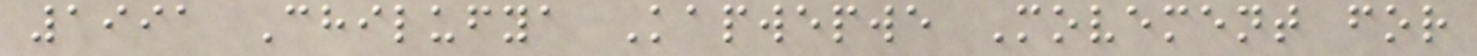1991 Chilufya Kapwepwe Movement for
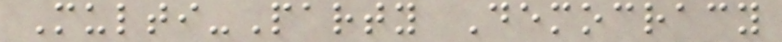Multi-Party Democracy
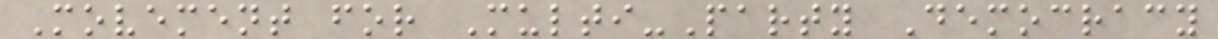Movement for Multi-Party Democracy
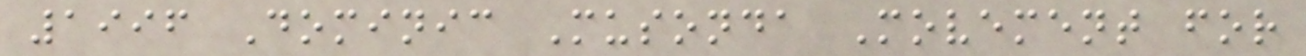1996 Dominic Musonda Movement for
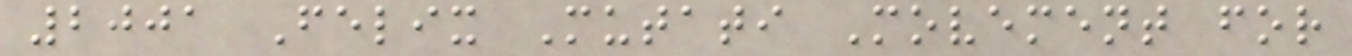2001 Felix Mutati Movement for
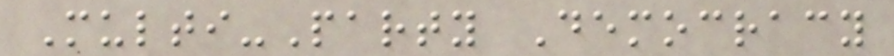Multi-Party Democracy
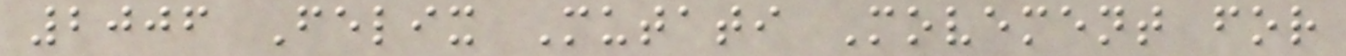2006 Felix Mutati Movement for
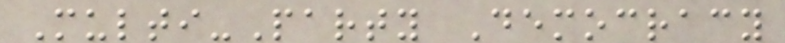Multi-Party Democracy
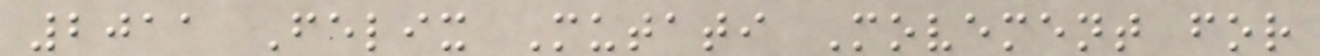2011 Felix Mutati Movement for
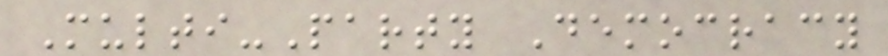Multi-Party Democracy
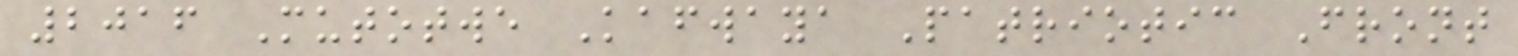2016 Mutotwe Kafwaya Patriotic Front
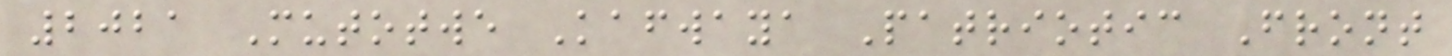2021 Mutotwe Kafwaya Patriotic Front
